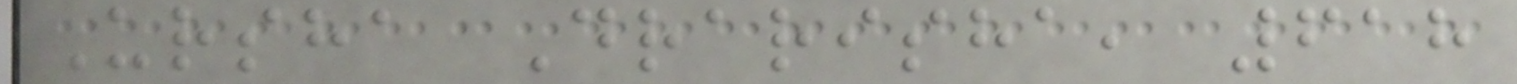Ursha Drarisha, 618
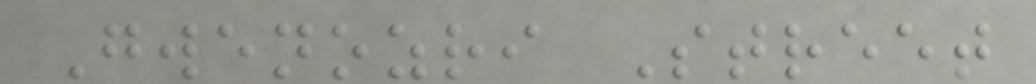Gwenozri Street
